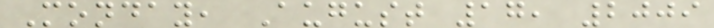Monday, August 17, 2009
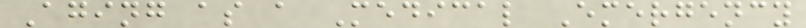Aging as a Medical Emergency
